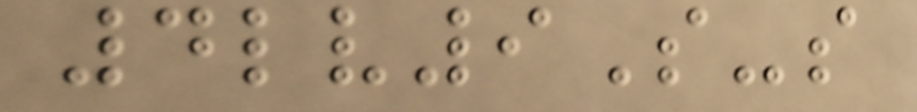4lv9S-s
